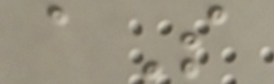aS
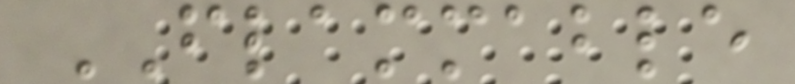FLAMMABLE
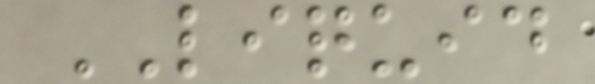LIQUID
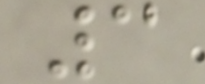3
